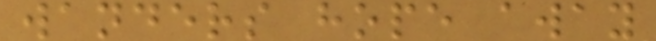wanders hope away
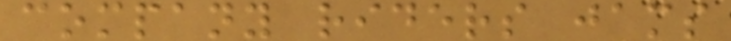company riders jams
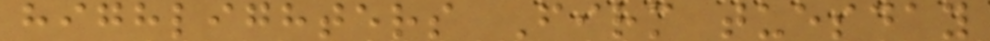highlighters Firm tuesday
